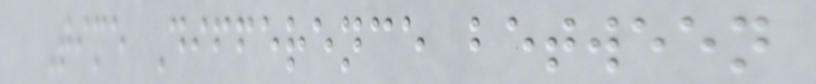Time Difference between
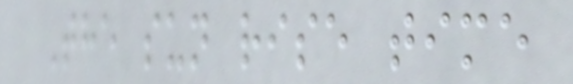The sun rise time
